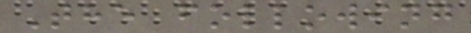The following
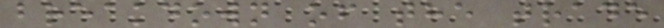breakdown of the trade
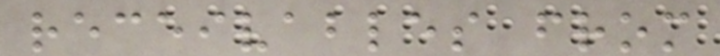receivables from
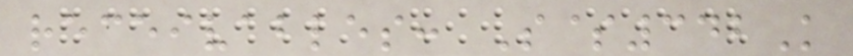receivables: S$342K
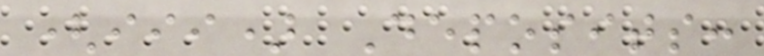(iii) Deposits:
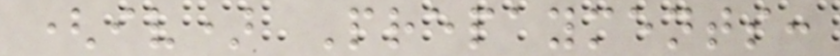(iv) Prepayments:
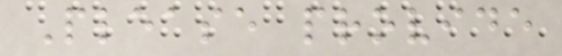Please provide
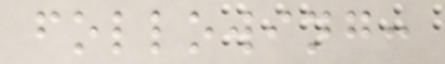following:
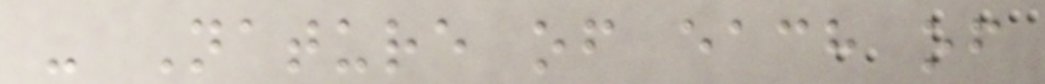- Nature of each of
